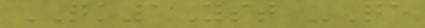QK1Yst -Qe
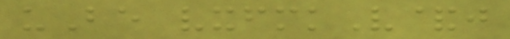uBe vxfmkV&j
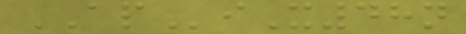APiX48n
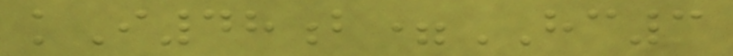kI48b=HC3
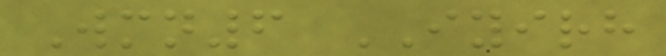Wmn6 IYIRH
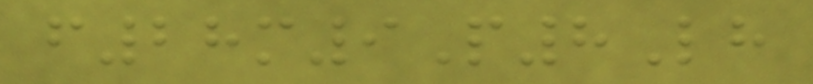f28m9P8Lh
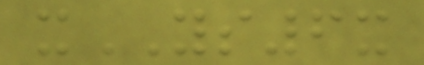xYS6x
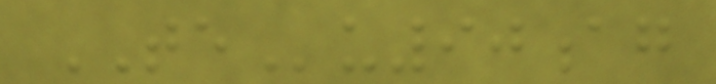TEu90ag
